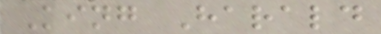King Harald
